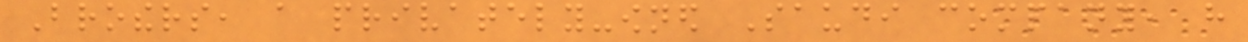Brothers, a privately-owned Saudi company, have
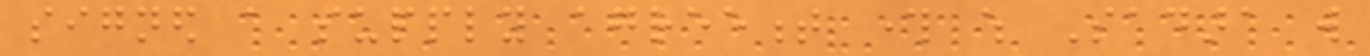signed a supply agreement through which Sadara will
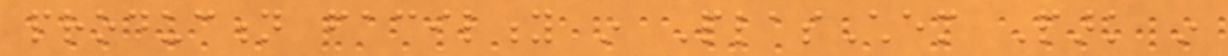production facility in PlasChem Park in
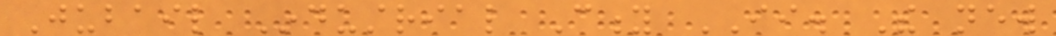Jubail Industrial City II. The new
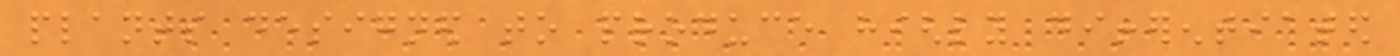plants designed to produce highly differentiated
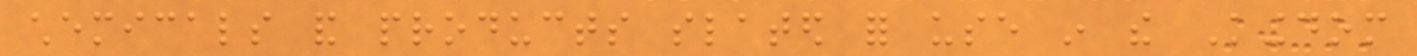chemicals and products slated for use in the Kingdom
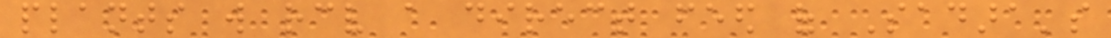plants will receive a direct feed of Sadara's
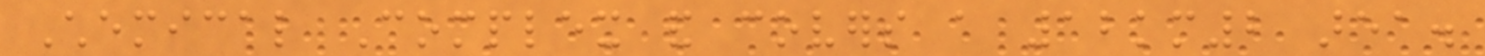Chemical Complex and covers a 12km2 area.
